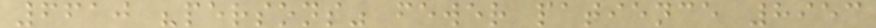6610 "persons" fewer patience 8953
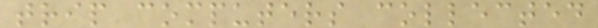trip computers collected
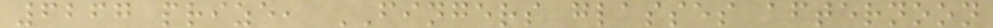6267 prize, FINGERS glasses afternoon
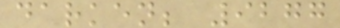darken; 9277
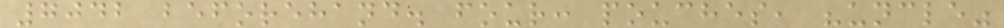7042 beforehand. four: pouches, "uncle"
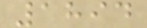1894
